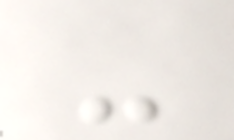-
